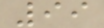99
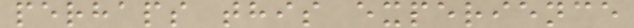perhaps this experience
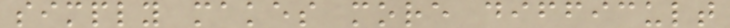simply makes more difficult
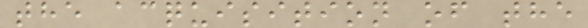the acquisition of the
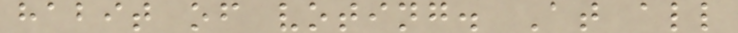habit of voting. At all
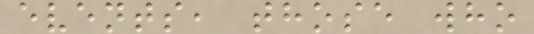events, those who
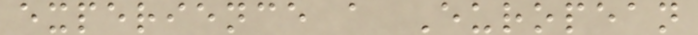experience a European
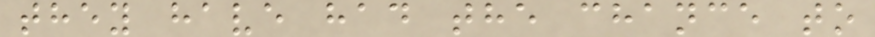they have had the chance to
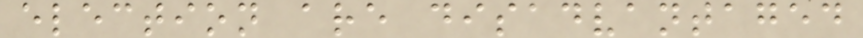election are disadvantaged
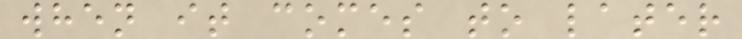when it comes to later
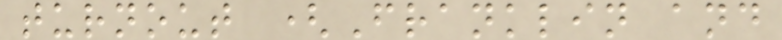turnout (Franklin and
